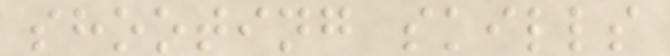shooting skills
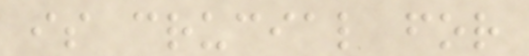is crucial for
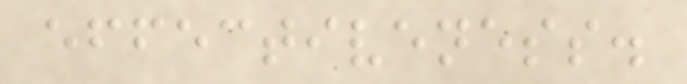effectiveness.
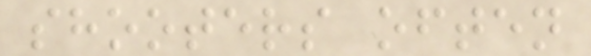shooters often
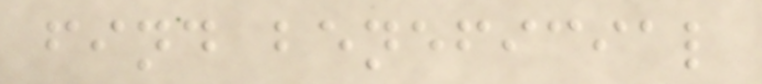find beneficial
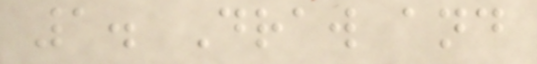1. Draw and
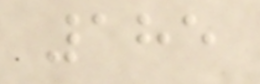185
